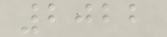2022
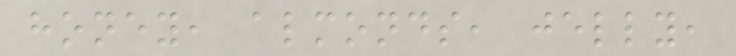honey, almonds, jelly,
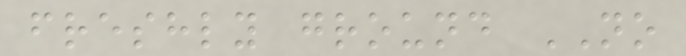freshly ground NO
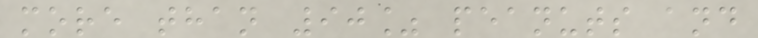more than 90% peanuts and
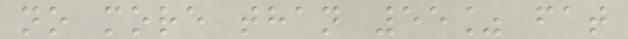no more than 55% fat
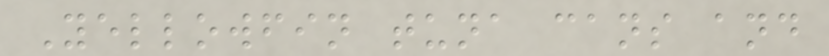Yellowfin tuna cans and
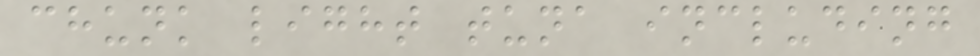chunk light tuna including
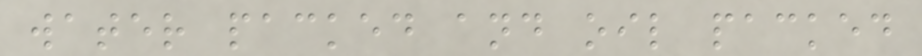water packed and oil packed
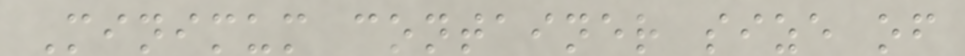Minimum container size of
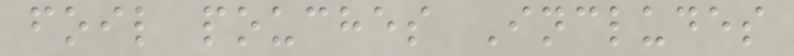foil pouches Includes
